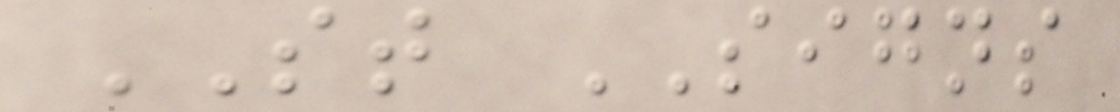ST SIGNS
